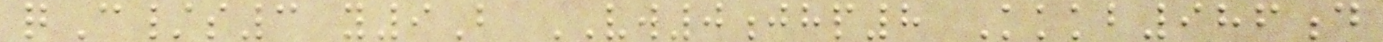qC/s3 y9B VW0jhp8 Kkkb986d
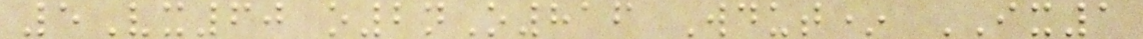5Vx60 o2nO816 Wdut* IX1
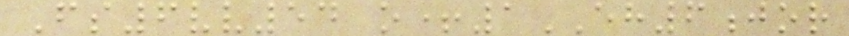Fs6vv54 o+1EH6jor
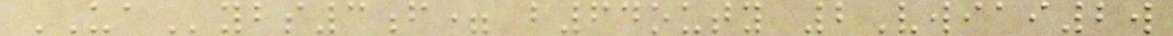UAybs3f= b64outy 2Vwiai2w
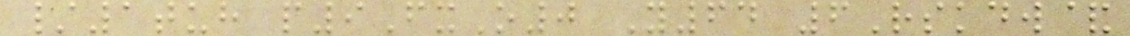/1tuh p9FxO0 Y64 6Rskdw&
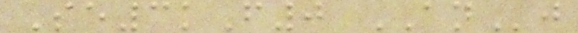Se3kF0 ANj
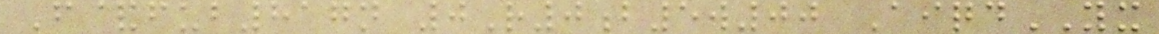F&fub817n 0R0b5w00 AiqdYX
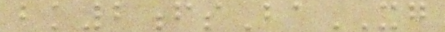bk2fsBaXG
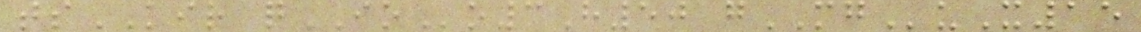tsKIR qIOo3H50 gMGuX15
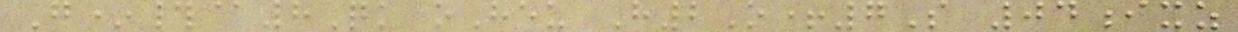G*#@8Qk oHeu H2O+7S 04ixz
